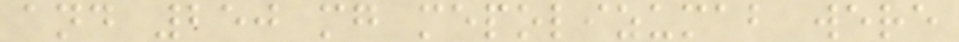and 250 mg mepolizumab were
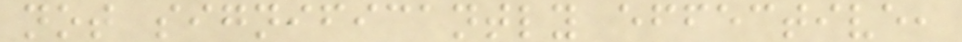not significantly effective,
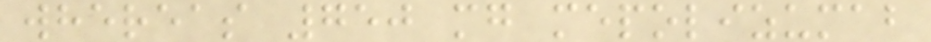whereas 750 mg mepolizumab
